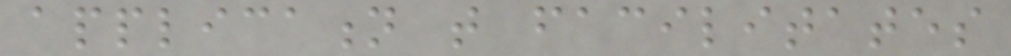application that facilitates
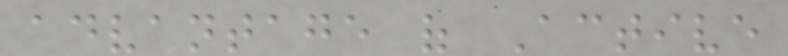advantage of Active
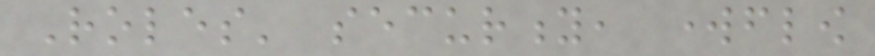Roles' security, workflow
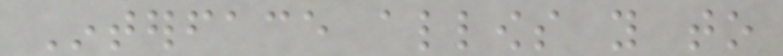Interface allows you to
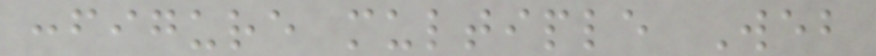configure multiple Web
